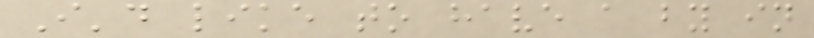I'd like to have a by in
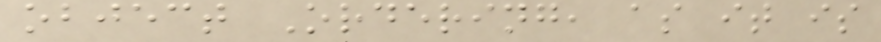object Ordering, as it is
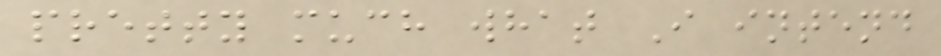pretty much what I intend
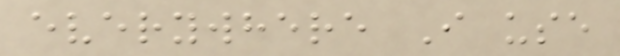everywhere I use
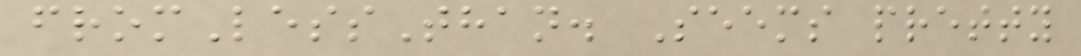fromLessThan. Seems pretty
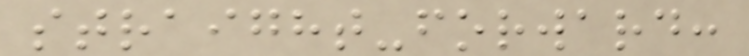straight-forward:
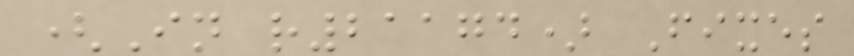(In r21174) Fixes
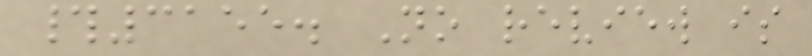#3155. No review is
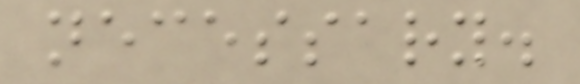necessary.
